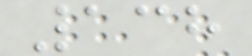138
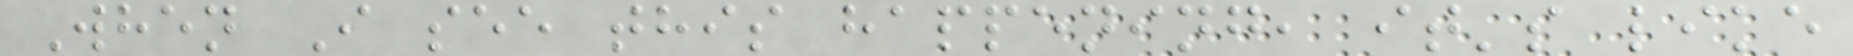When I see this happening, it's like
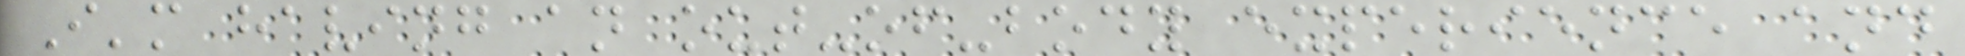I'm having an out-of-body experience and
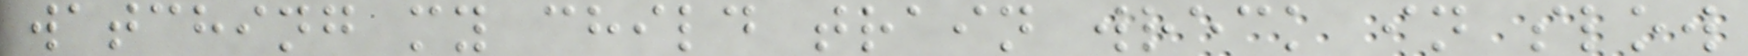watching my child train wreck in slow
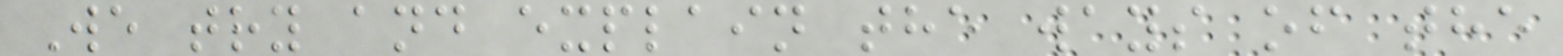We try and explain the ways of the
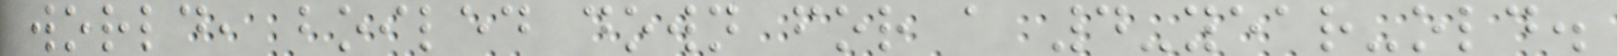world, boiled down for a 4-year-old.
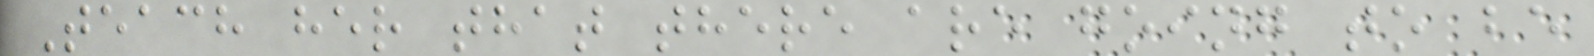Teach her that there are going to be
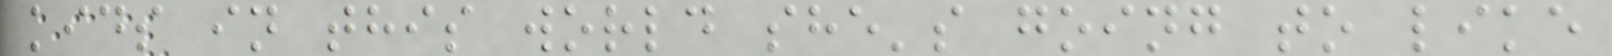kids in this world she's going to like
